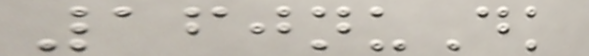160nuDk
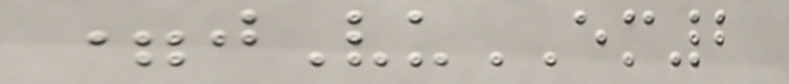=jVuEM2
